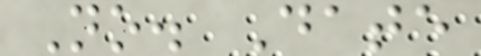No. Date
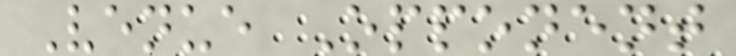Venue Opponent
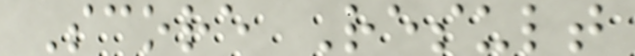Score Result
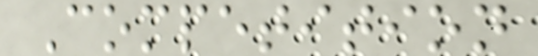Competition
